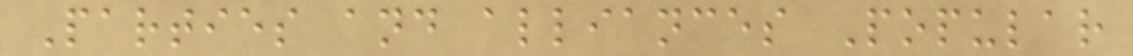Parties and alliances Popular
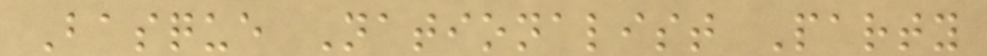Basque Nationalist Party
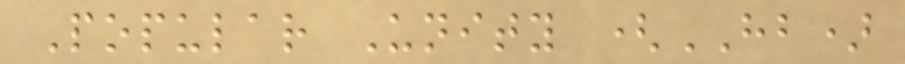Popular Unity (HB)
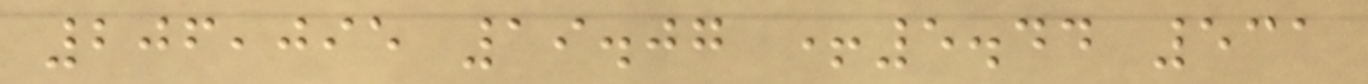206,095 19.07 +5.44 531
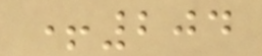+204
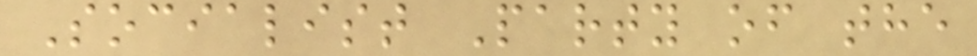Socialist Party of the
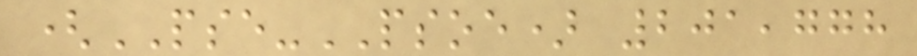(PSE-PSOE) 201,778
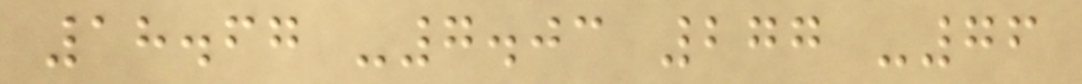18.67 -7.03 277 -76
